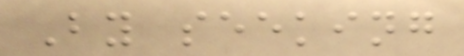By seeking
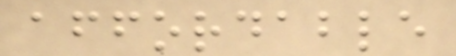affordable
